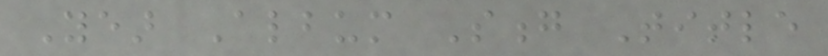Year Album Song Title
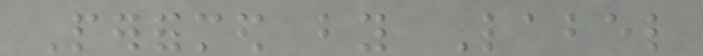Performed by Label
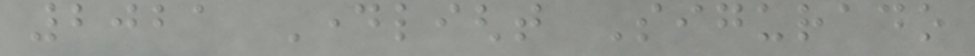2021 Daylight Sigurado
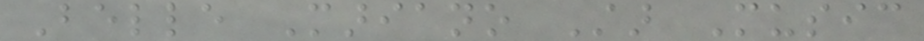Belle Mariano Star Music
